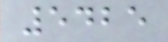5425
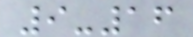9-16
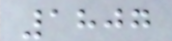1807
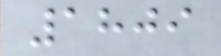1809
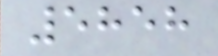5858
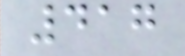417
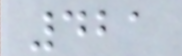421
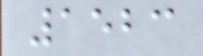1523
